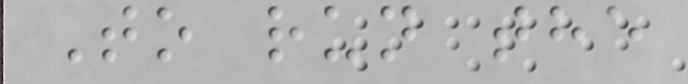To run the
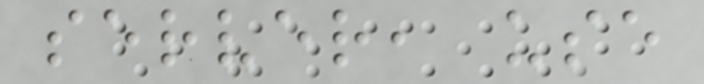server, use
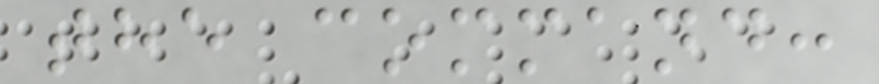the command:
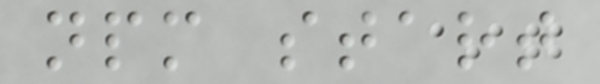npm start
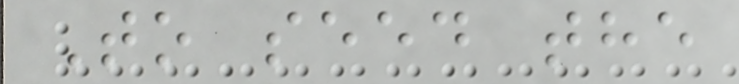To seed the
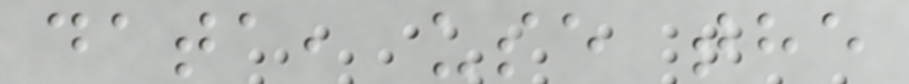data, use the
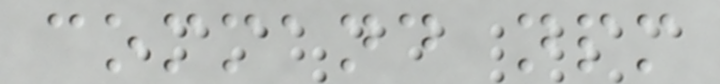command npm
